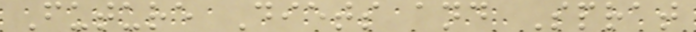Future Diets and Sprat
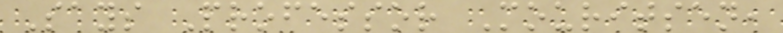Says Professor Mouritsen,
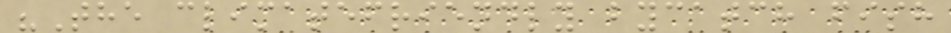"The climatefriendly bycatch fish
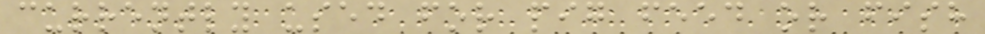currently used for pig feed or fish
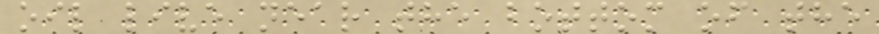oil live near the bottom of the
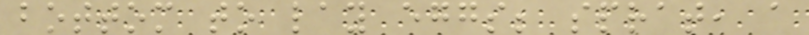bottom to lay eggs; sprat, a
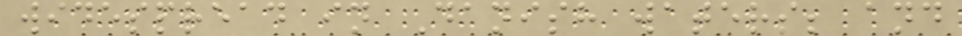widespread in Danish waters; and
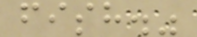fish."
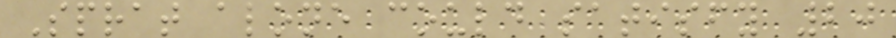Sprat alone could satisfy 20
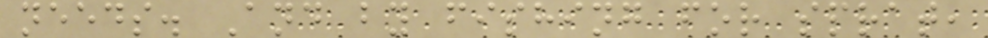needs. And by fishing for sprat,
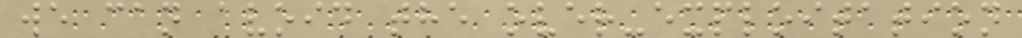we can avoid the over-exploitation
